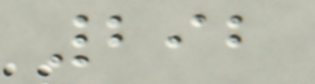292
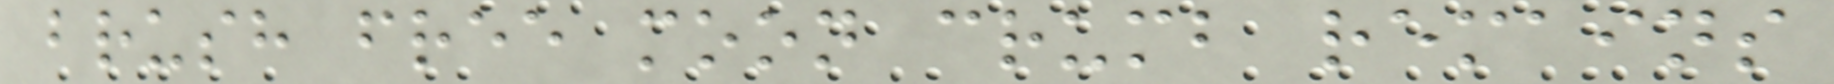brush free moon crumb remains
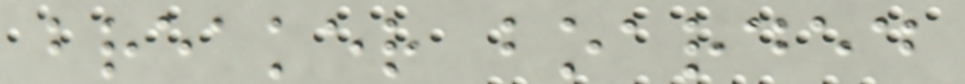breaker boarded
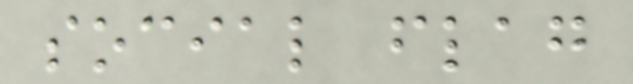social flag
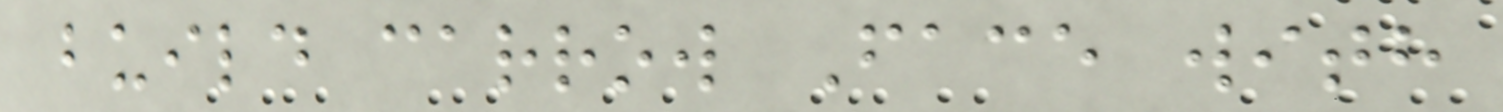build carrow Face with
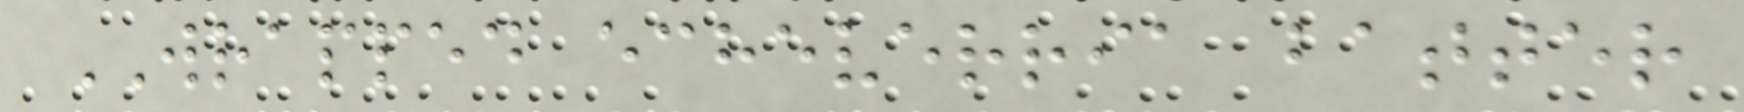WRAPPED echeverria batter
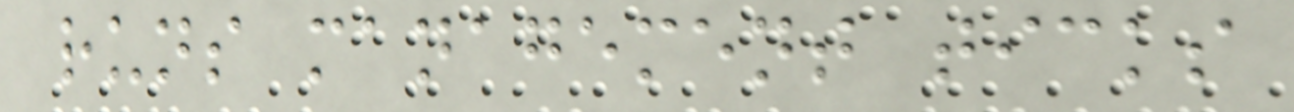runs management ticks
